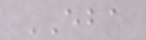EBA
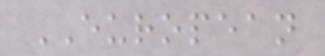EUROPEAN
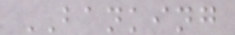BANKING
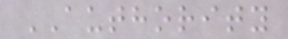AUTHORITY
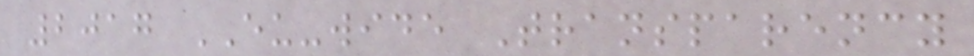2017 EU-wide Transparency
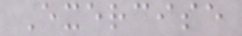Exercise
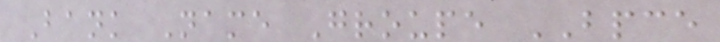Bank Name Groupe BPCE
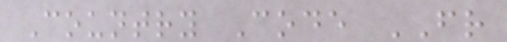Country Code FR
